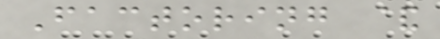Factoring &
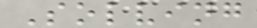Solving
